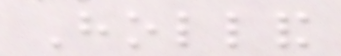Holland
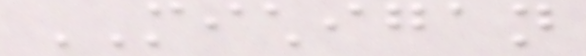MICHIGAN
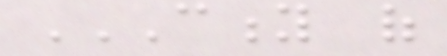CITY OF
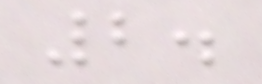2.
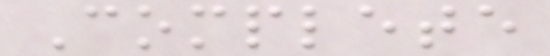Complete
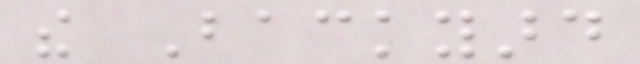the Backyard
